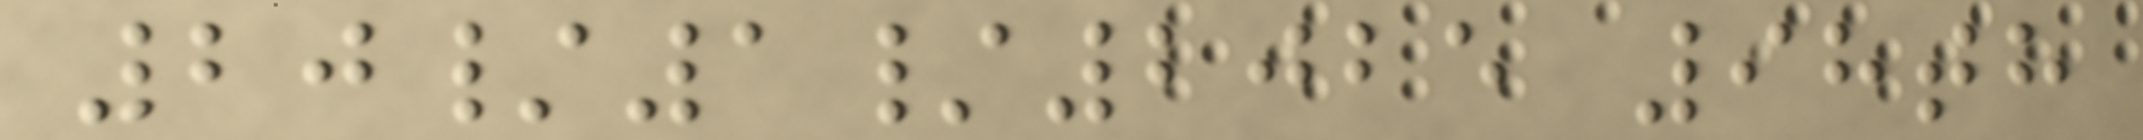20/1/2025 98th
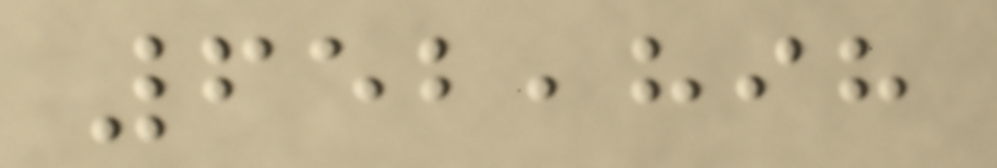652,898
